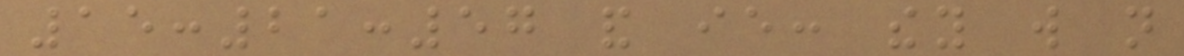15:21:57 and ie: they will not
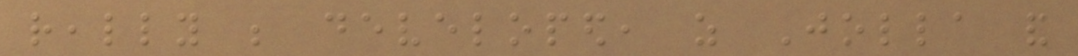really be developed, as Jolla and
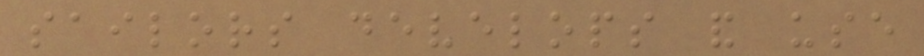sailors develops and use
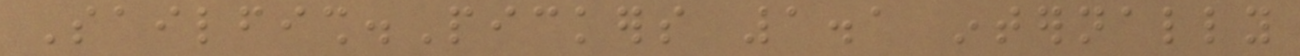Sailfish.Pickers 1.1 internally
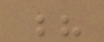?
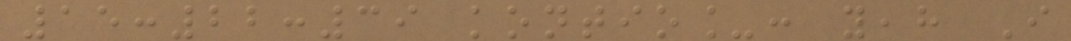15:22:39 kontio_: yeah I
